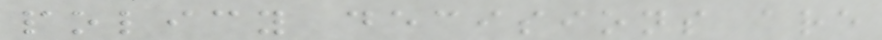policy decisions are
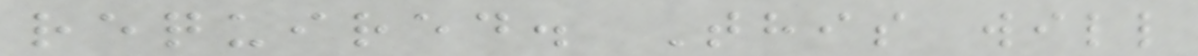required. This will
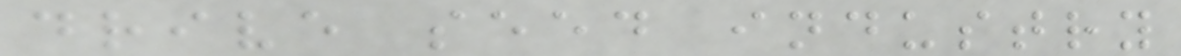drive seed industry
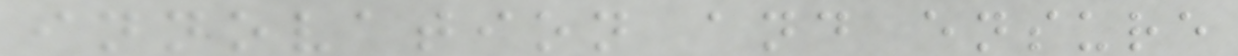innovation and ensure
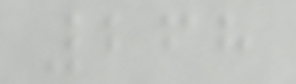268
